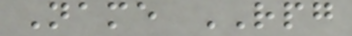Name RPG
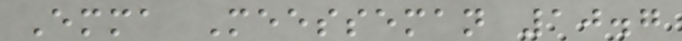Emma Meesseman 10.7
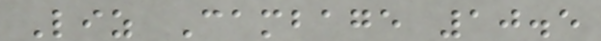Liz Cambage 10.5
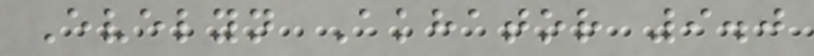Evelyn Akhator 9.0
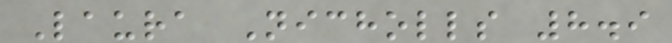Laura Nicholls 8.9
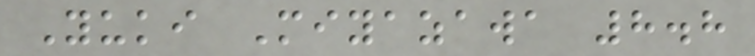Yuki Miyazawa 8.8
